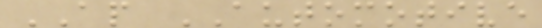AP AUTOMOTIVE
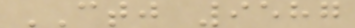CTJ 9587
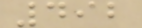492
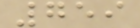759
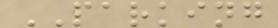PARKING
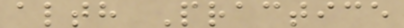alth Practice
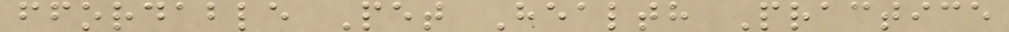ffordable Pet Health Practice
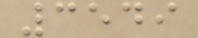3549
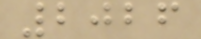2026
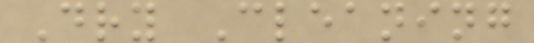Dry Cleaning
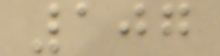107
